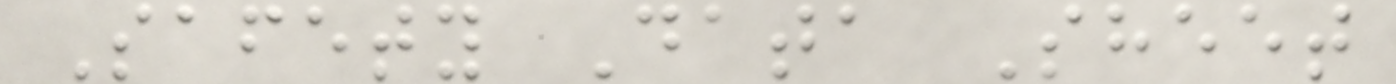Safety Data Sheet
